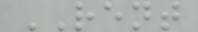RENT
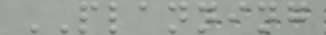PLANNING
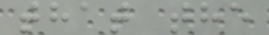that the
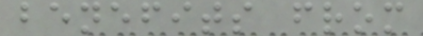benefits from
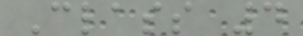Class 4
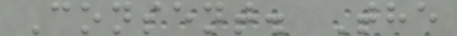Consent. The
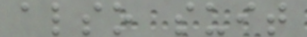also suit
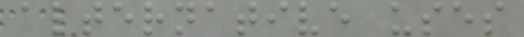alternative uses
